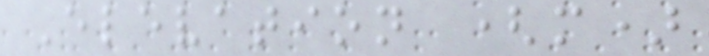Elevation (m)
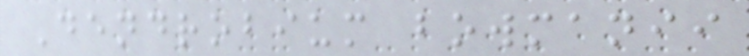Dendrobium bowmanii
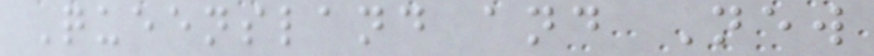Queensland and New
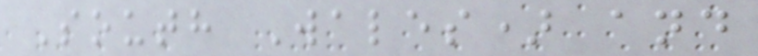South Wales) and
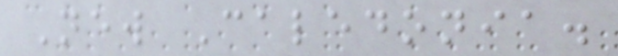New Caledonia.
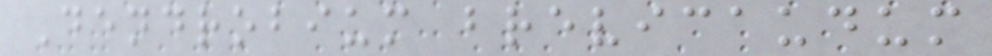Dendrobium brevicaudum
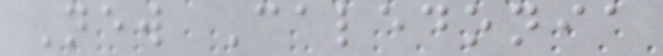New Caledonia
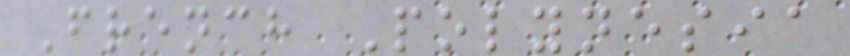French Polynesia
